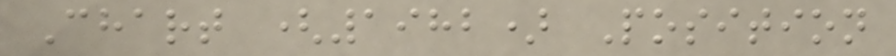Chart (1982) Position
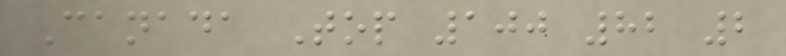Canada Top 100 82 2
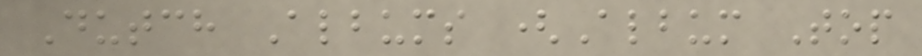Dutch Albums (Album Top
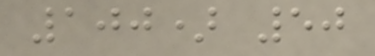100) 50
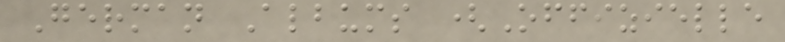German Albums (Offizielle
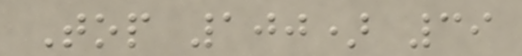Top 100) 39
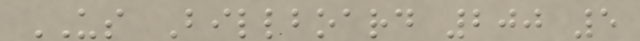US Billboard 200 5
